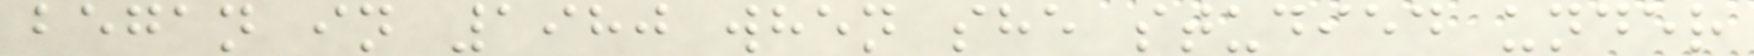began in 1980 when she studied under
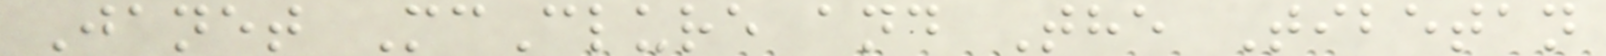Janet McClure and The Tibetan
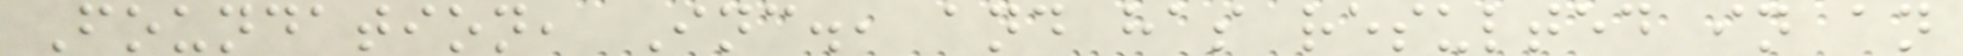Foundation, Inc., and has resulted in an
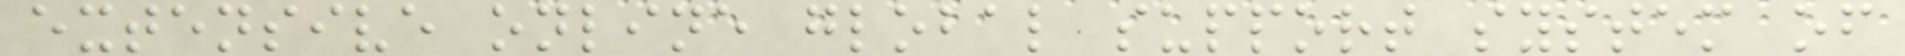extensive online global support system of
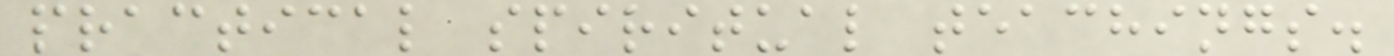practical spiritual teachings.
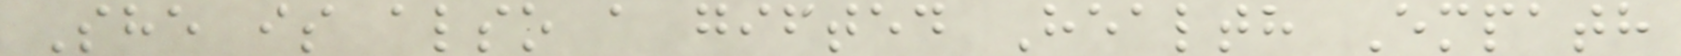She is also a gifted Health Empath
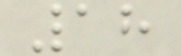18
